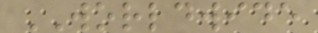WORLDWIDE
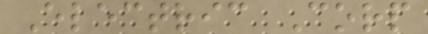Electric Corp
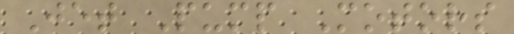Jet Pump Motors
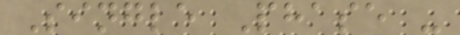Single Phase -
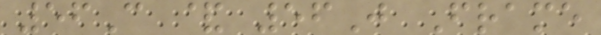56C & 56J Frame
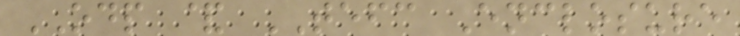ODP & TEFC Enclosure
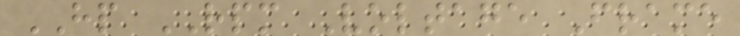HP RPM Voltage Frame
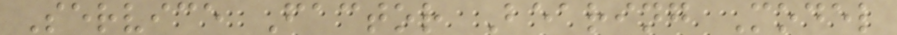Service Factor Bearing Model
